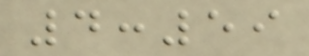4:59
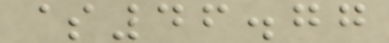$46.77
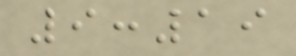9:19
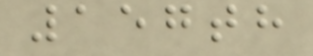157th
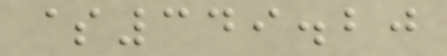$349.20
